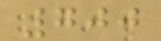700
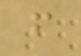f
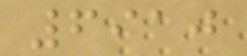6910
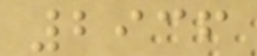2936
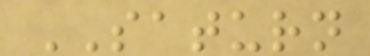SATURN
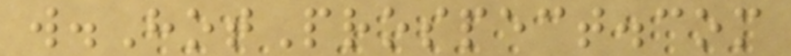w.HotProspect.com
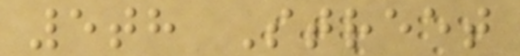5th Street
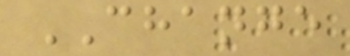CHANGE
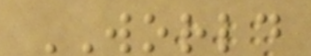WORLD
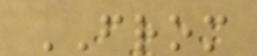FROM
